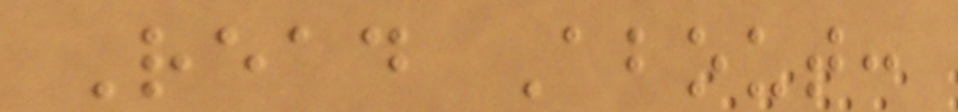Read About:
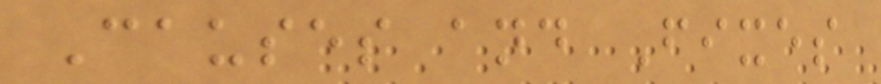Causes and Fixes
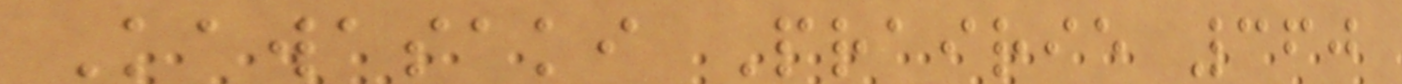Kawasaki Prairie 360
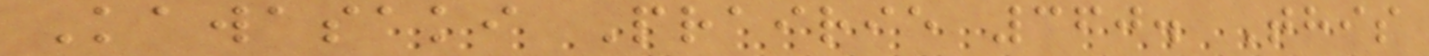Kawasaki Prairie 360. This
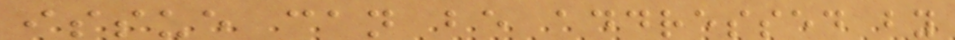issue can be addressed by
